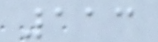113
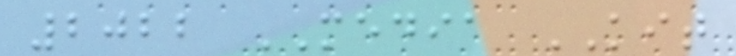2022 MEDIA KIT
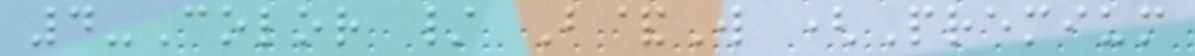4-Color / B&W (Premium
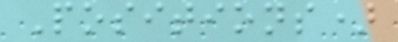Positions)
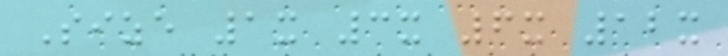Size 1x 3x 6x 12x
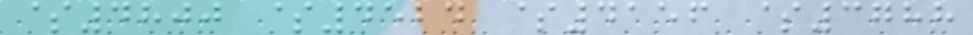$4800 $4524 $4156 $3788
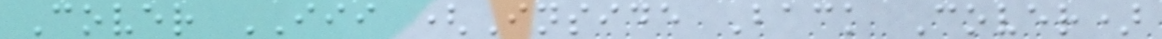Cover III (Inside Back Cover)
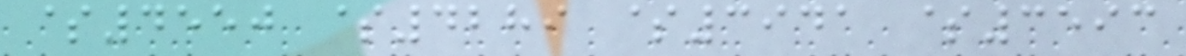$4550 $4289 $3941 $3593
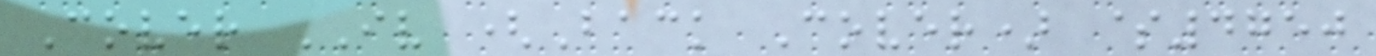Cover IV (Back Cover) $4750
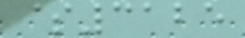$3125
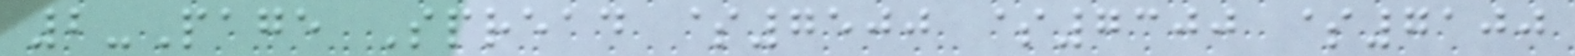2-Page Spread $7500 $7300 $7100
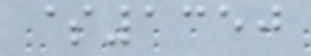$1350
